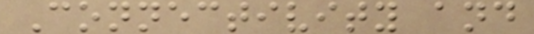Connectivity and
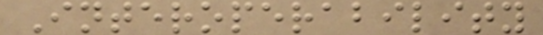Interoperability
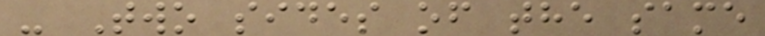- Two sides of the same
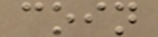coin
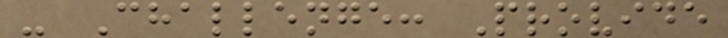- Challenge: Provide
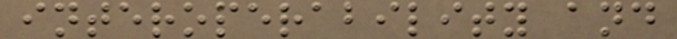interoperability and
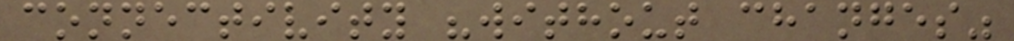connectivity "without changes"
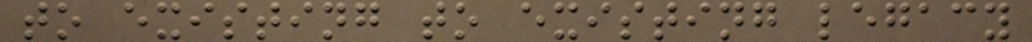to existing to existing legacy
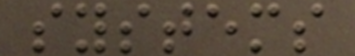systems
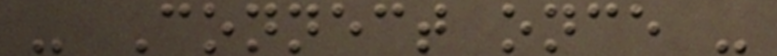- Connect once -
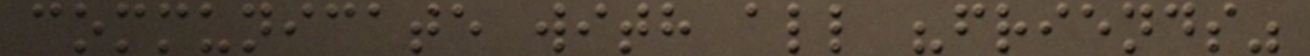communicate with all "friends"
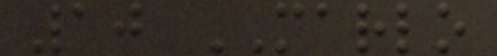10 MARLO
